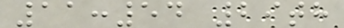11:54 29th
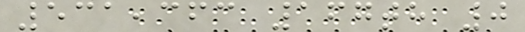531,363 167th 0
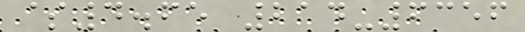$4.65 214-6356
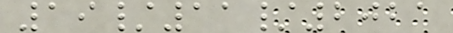19/11/2021
